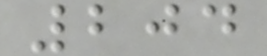204
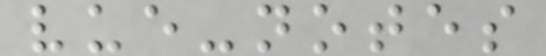vue-notes
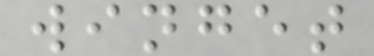winget
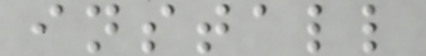install
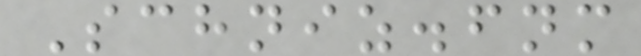Schniz.fnm
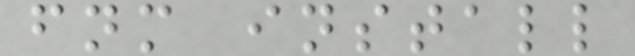fnm install
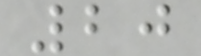20
